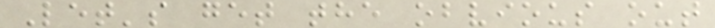Let's get the obvious out
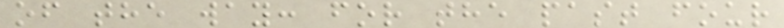of the way: for the past four
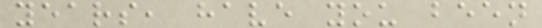years, have you been
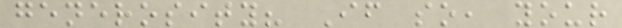generosity? If so, your
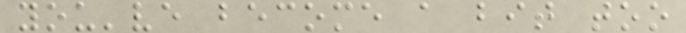you've become a bit too
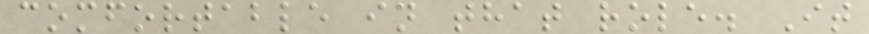comfortable in that role. It
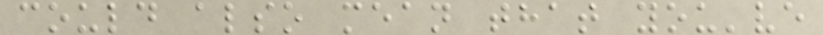could also mean that you've
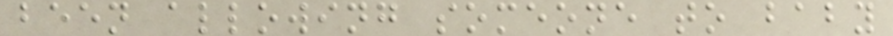been allowing someone to baby
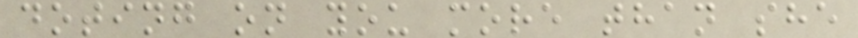doting on you more than she
